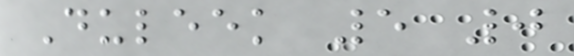Duleek 5 0
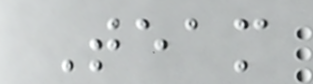Team
